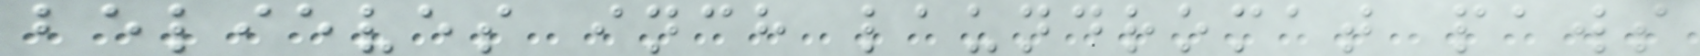believes inch laundromat paws
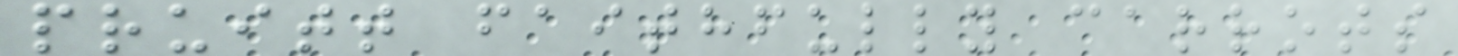pruitt faithfully carrots
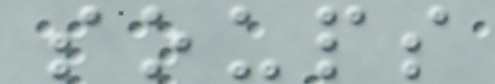soups
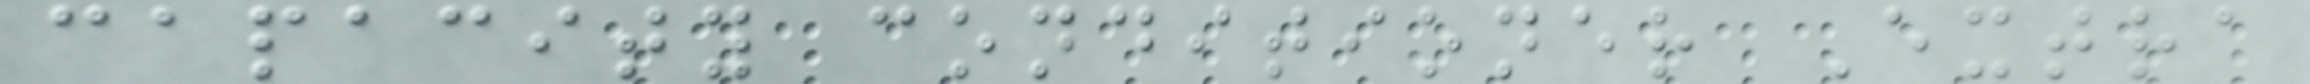capacity conditioner Extra
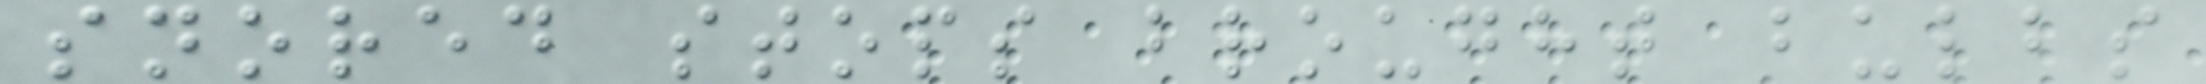snored stops brought bulbs
